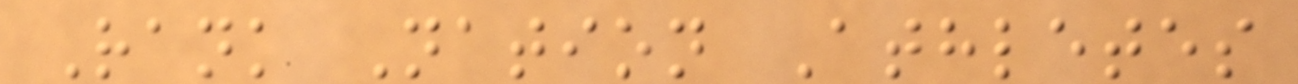Rank Nation Athletes
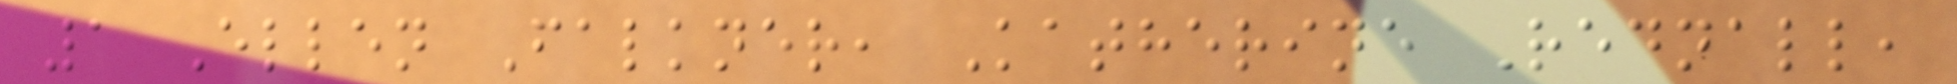1 Ellen Falkner, Katherine Rednall,
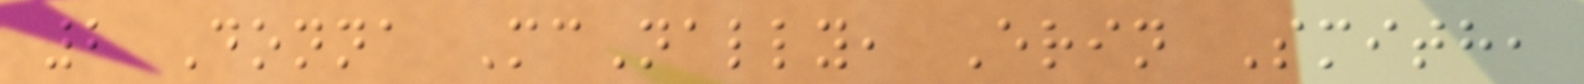2 Donna McNally, Erin Smith,
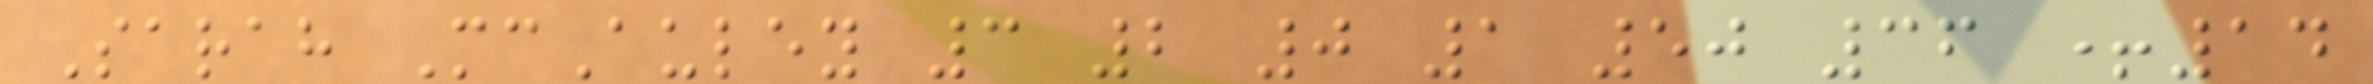Sarah McAuley 3 2 0 1 50 36 +14
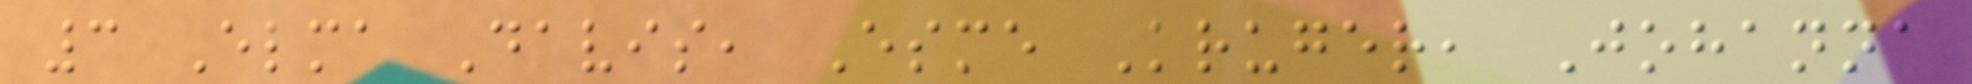3 Elma Davis, Esme Kruger, Johanna
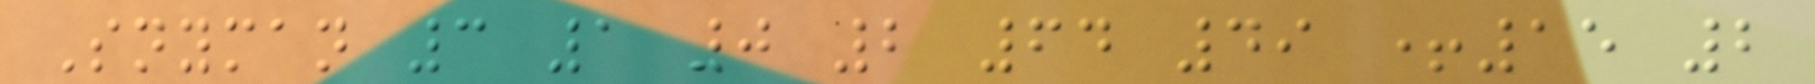Snyman 3 1 0 2 64 49 +15 2
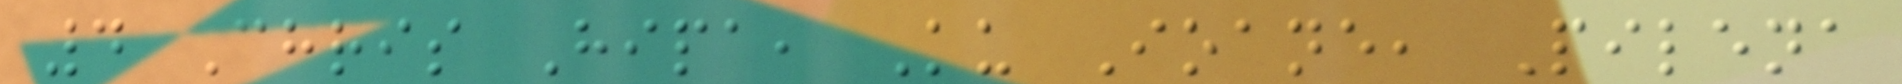4 Chris Hipa, Ku Ioane, Pilena
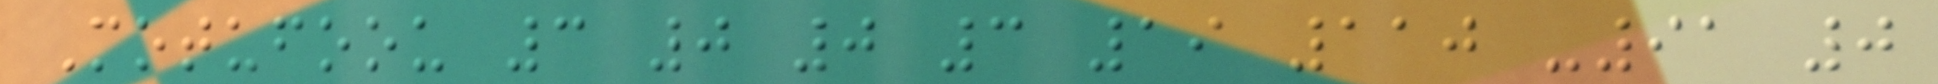Motufoou 3 0 0 3 19 110 -91 0
